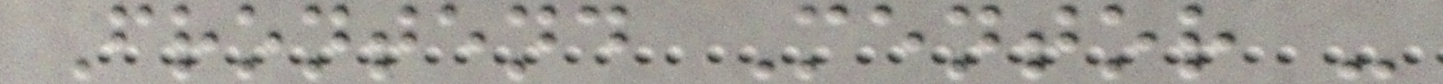Frontend Mentor -
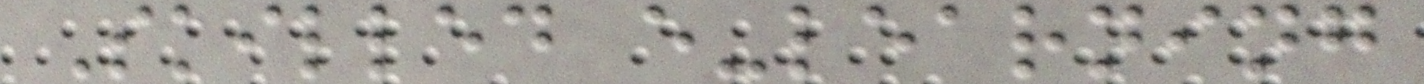Skilled e-learning
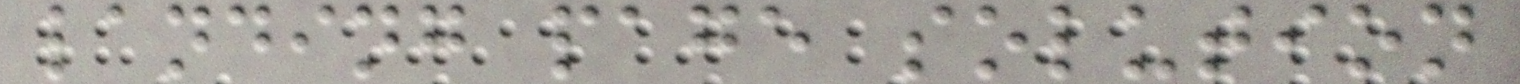landing page solution
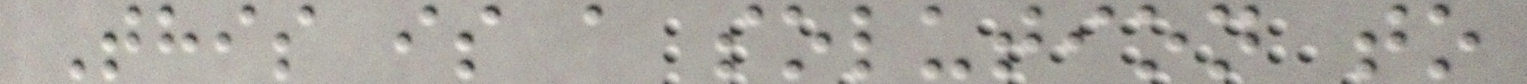This is a solution to
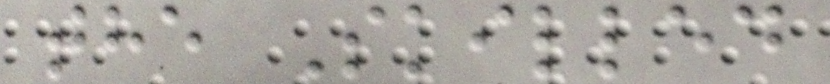the Skilled
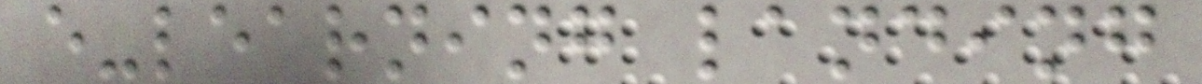e-learning landing
